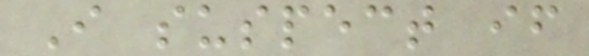I suspect if
